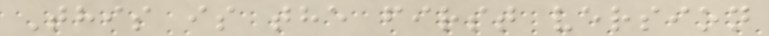This is the first version
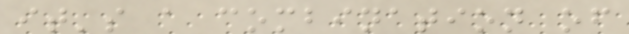it's a combination of
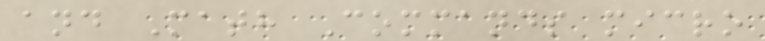and Math Commands micro
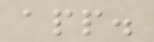app.
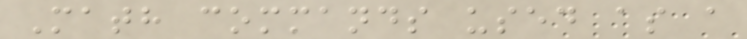Math commands used as a
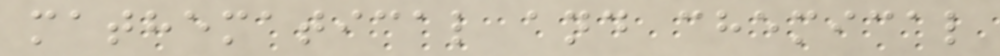mathematical and chemical
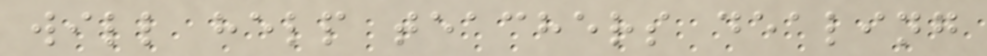will help teachers dealing
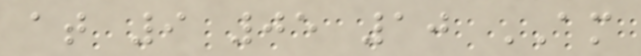at 9 05 10 AM
